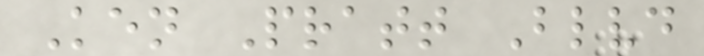Ken Pratt Blvd
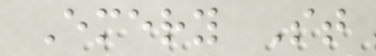Emery St
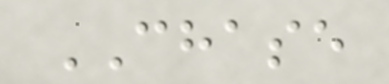CHASE
